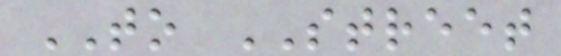TO STREET
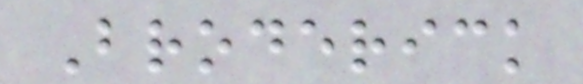Broderick
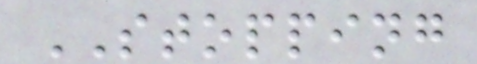STOPPING
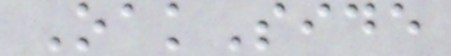OakSide
